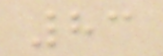83
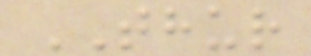THUR
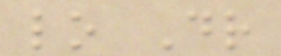lo Dr
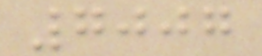7007
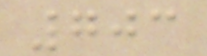703
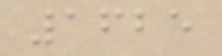1625
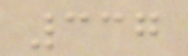337
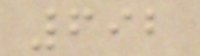692
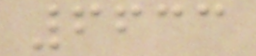6633
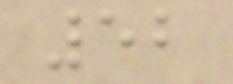52
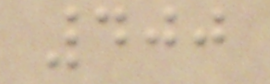400
